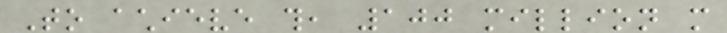To achieve this, 100 million more
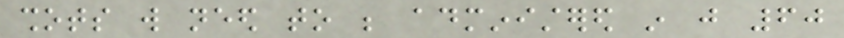shots will need to be administered in just 60
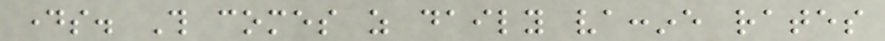days. This comes as daily vaccine rates
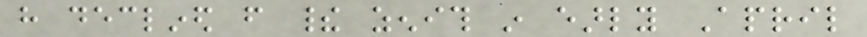have declined from their zenith in early April
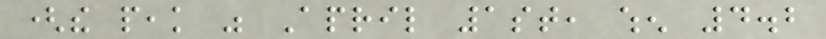(the peak was April 1st, when 4.2
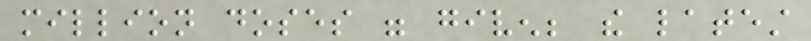million doses were given; the latest
